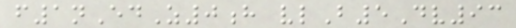f1nEdZ0h vlB5Dv93
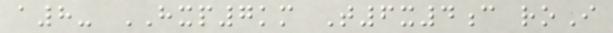a8- HXP7km T6x4c roI
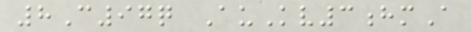8C97q AuKv3hmA
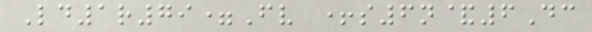Ld1r79=Fv +s6n&6Dc
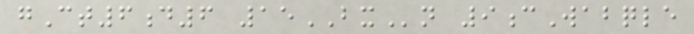gCt6d6 15BXn 9cWabqle
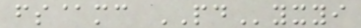fs@mc PDyxyi
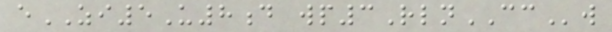eZI5U8d wp3RlnCCw
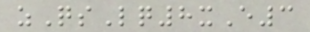zQsLq8xE3
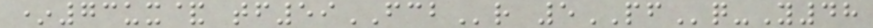*73ux& tf59FCBr 5PFq-Y48
